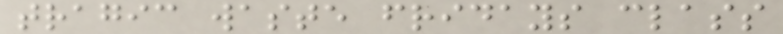tragic waste fridays class
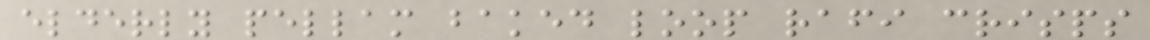elderly pellam baked loop rafi crisps
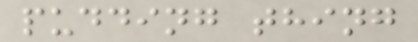pudding thing
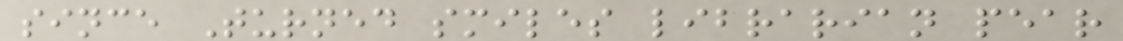since Turned smiles librarian pear
